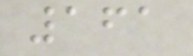161
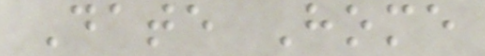Date Home
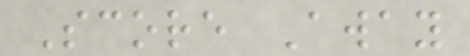Score Away
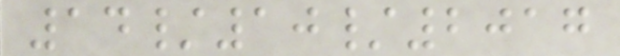14/10/2017
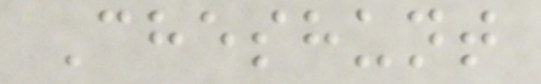Cheshunt
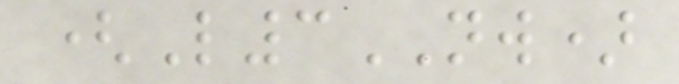(L3NW)
